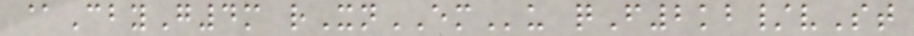@CbyG4m rXnEMu qF2kb/vSt
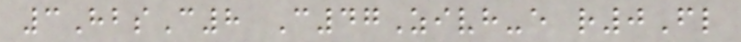3HbsC8 C47Zivh-e r0Fl
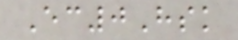Ec0Hsk
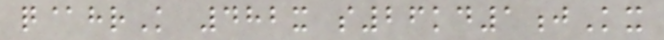q@hrK 482x s26kd1jKx
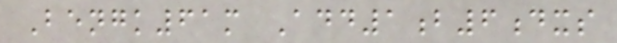Bengk61m Add1b6dxs
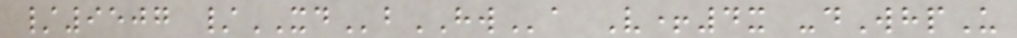/9507 /XDbHWa V+4x -dWhpU
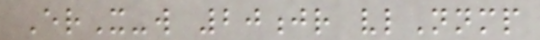ErX-w 20jr vlNnmp
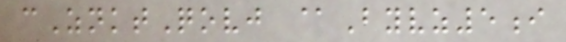cZnktQovj @Byvz5i
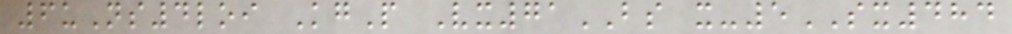6uNs4loi KgP Vx71BS x-5SX484
